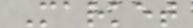Market
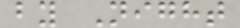by Night
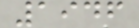1946
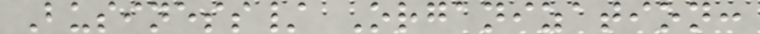Business/ Organization:
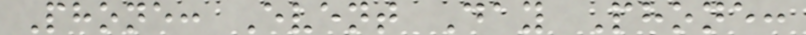Phone: Event Day Phone:
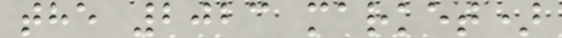the 2023 market)
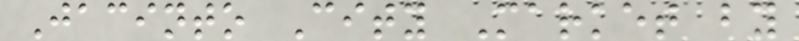Jacinto City Market by
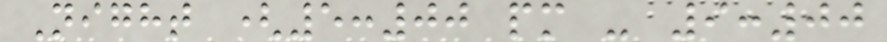Night (5:00 pm - 9:00
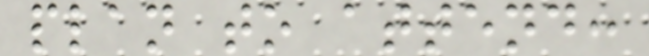plan to attend:
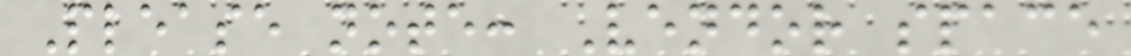Please note: Vendor space
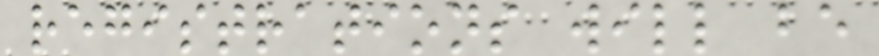registrations will be
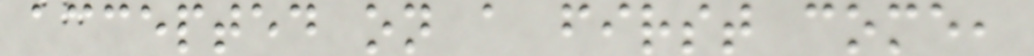accepted on a first come,
